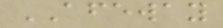AFEWAY
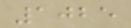1025
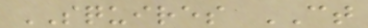SQUIRES CT
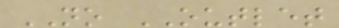NO OUTLET
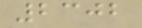2302
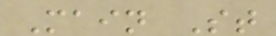Main St
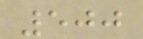500
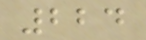224
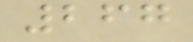267
